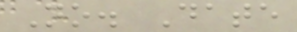No. Date
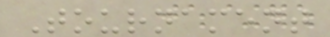Tournament
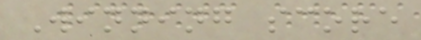Winning score
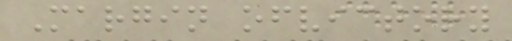Margin ofvictory
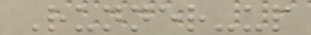Runner-up
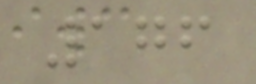176
